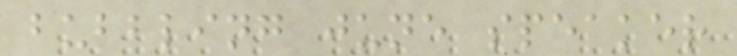bubbling june speaker
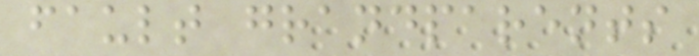fault grandparents
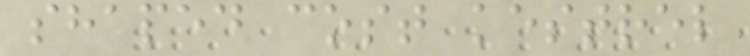shaped cost kestrel
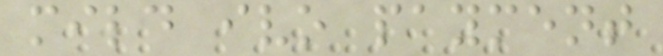mild ivo payment
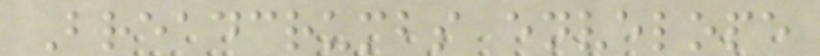Breadcrumbs envelope
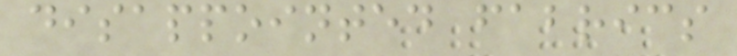disappointed fabrics
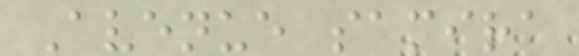Avenue samira
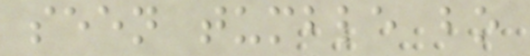seen tumble bo
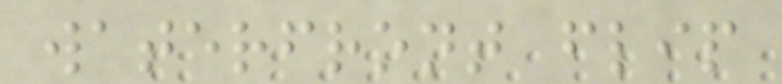waterfront flip
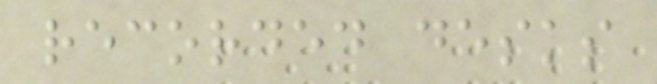recorded desks
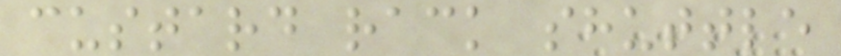custard rack shuttle
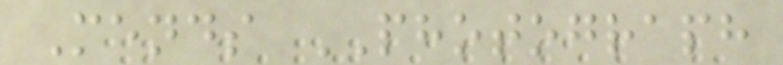Mends PHOTOGRAPH
